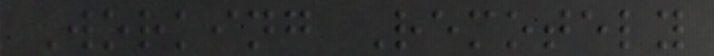Working Remotely
